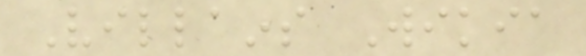Villains Wikia
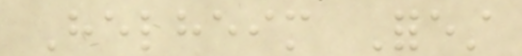Helheim Forest
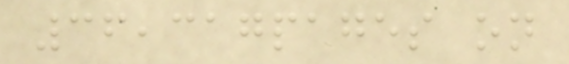36,317pages on
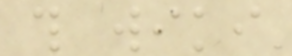this wiki
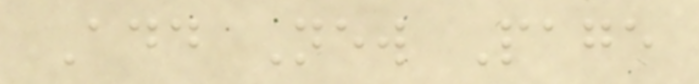Add New Page
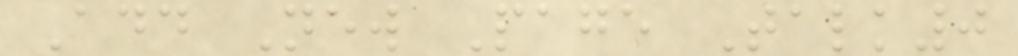Add New Page Talk0
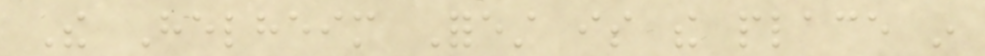The Helheim Forest is the place in
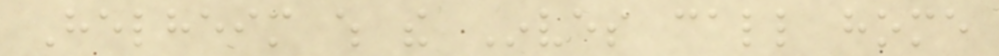Helheim which the Inves call home
